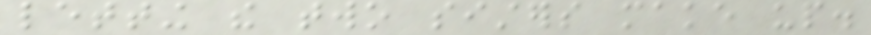letting the two sisters make up.
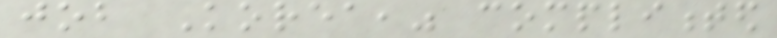job Korea," complimented
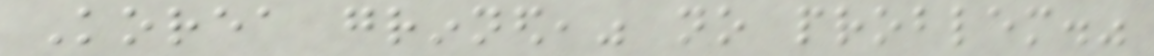Korea grinned," no problem."
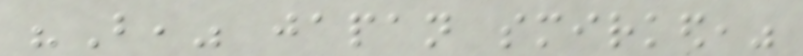"But," japan smirked,"
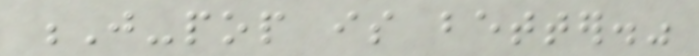J-pop is better."
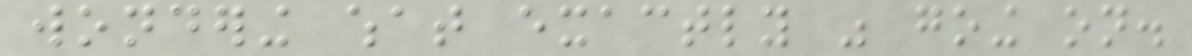wondering what exactly was going on.
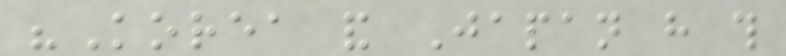"Korea and Japan have this
